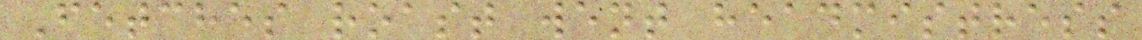Fetches roast went headmistress
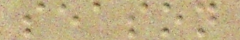season
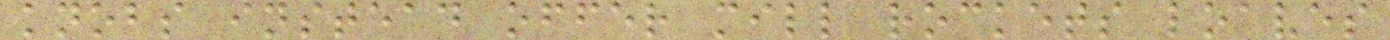knobs instead offer mill rockets loaves
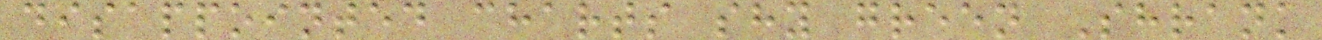disappointed charts shy green Shrank
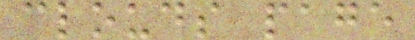clouds page
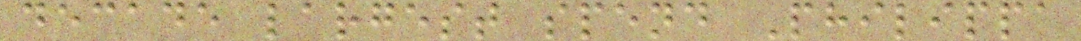decade largest spend Philippa
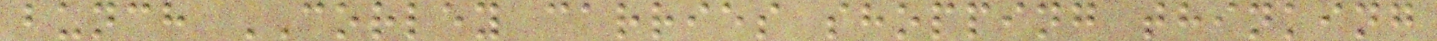bunch CORLEY carries shopping thinking
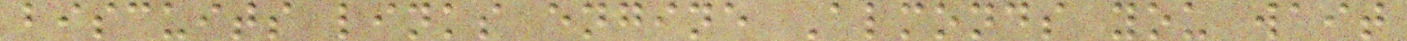biscuits links engine Almonds you wait
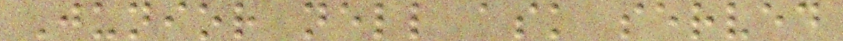Junior nell ask served
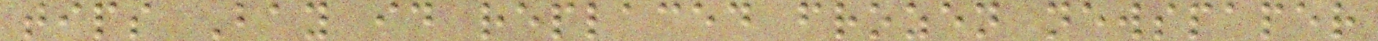tips Bay id replaced frozen newspaper
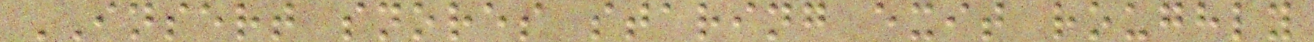INSERT snores staring exit roughly
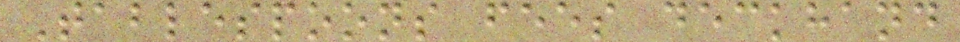Tablespoons fees deckhand
